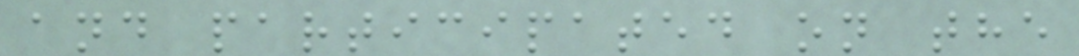and participated on the
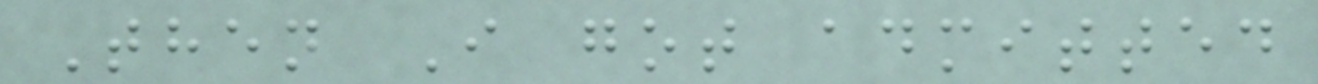Then I got admitted
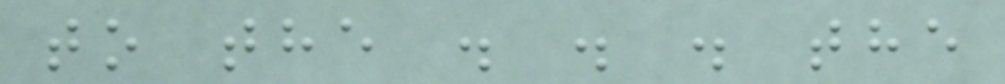to the . . . the
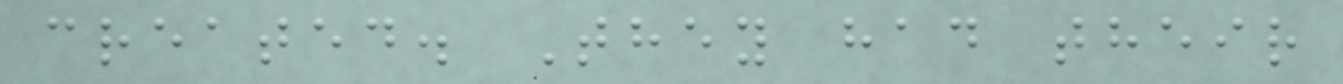created. They had their
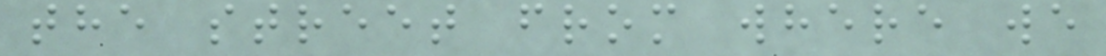the street from where we
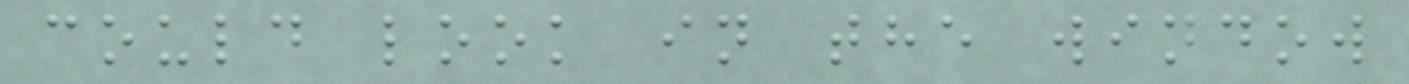could look in the window
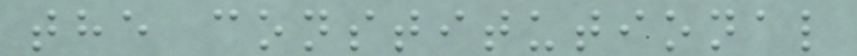the constitutional
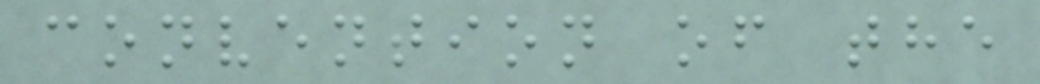convention of the
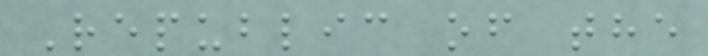Republic of the
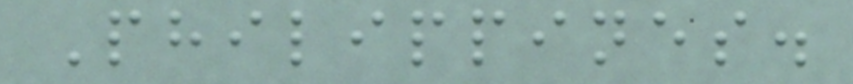Philippines.
